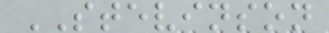STEVINSON
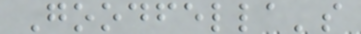Goodfella's
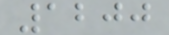1200
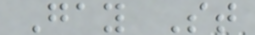Gay St
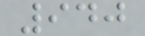940
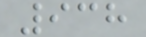938
